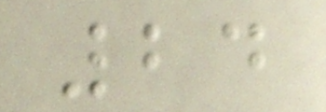24
